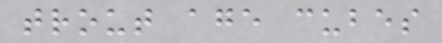trout age cubes
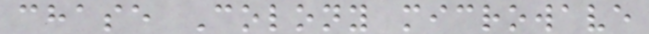chase Colony microwave
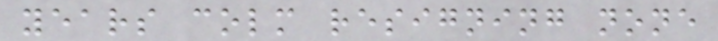years colm resigning none
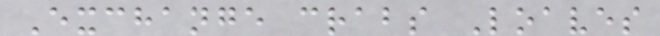Exchange crabs Loaves
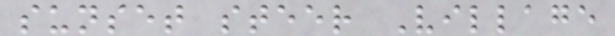sunset steer Village
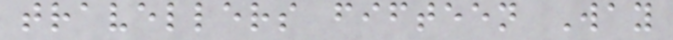travellers fifteen Way
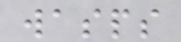wasps
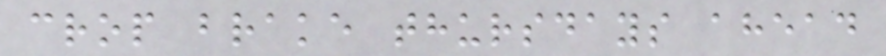crop brake thursdays ahead
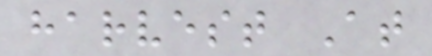harvest At
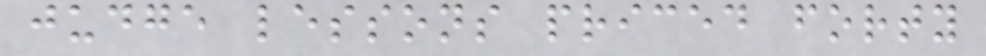judge lessons priced forty
